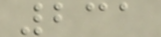231
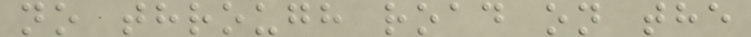no through road on the
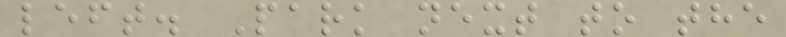left. Park next to the
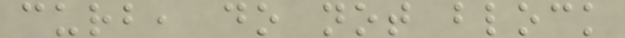curb, do not block
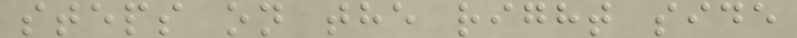steps on the right side
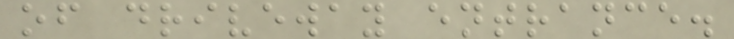of driveway entrance.
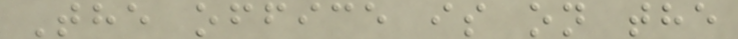The office is on the
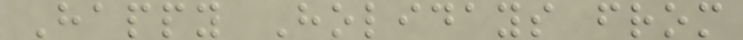Happy Holidays from
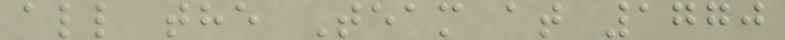all the Team at 1770
